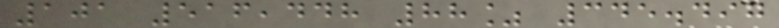101 516,448 88% 345.497
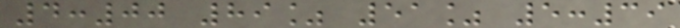4:00 89% 51% 5:39
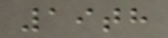19th
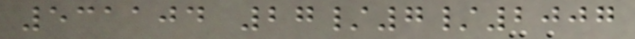531104 27/7/2007
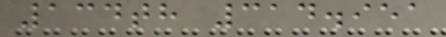134th 314.951
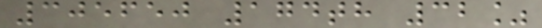305650 174th 32%
